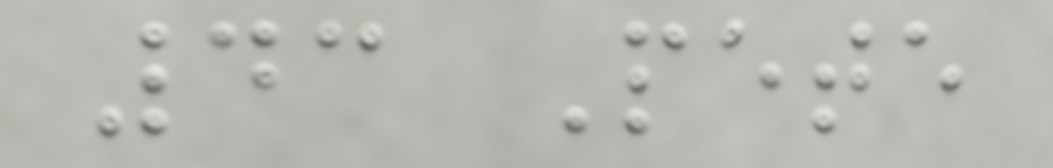43 Pete
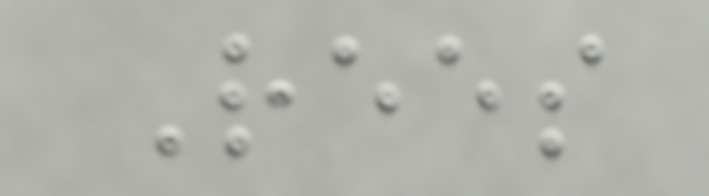Rees
